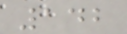142
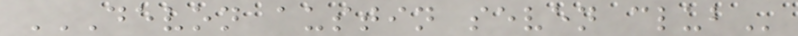DEVON AUSTIN SEVEN CLUB
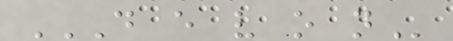D E V O N
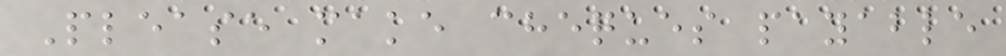Please make cheques payable
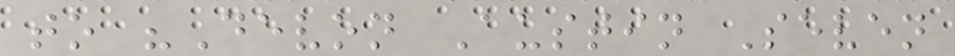to "Devon Austin Seven
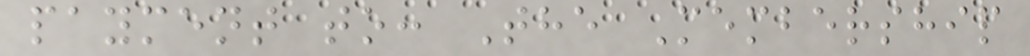payment to: The Membership
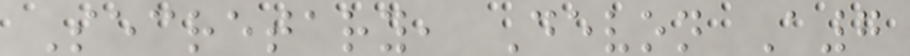Secretary, Devon A7
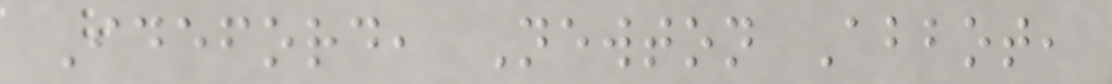Ideford, Newton Abbot,
